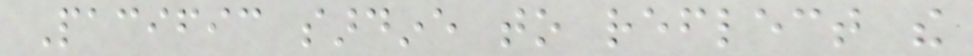Pacific sardine to reflect the
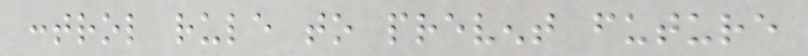control rule to prevent future
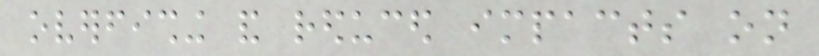overfishing and reduced impacts on
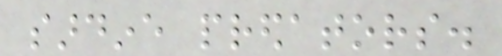sardine predators.
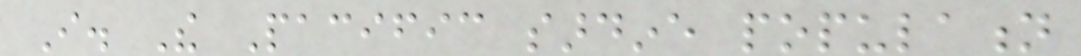I. The Pacific sardine population
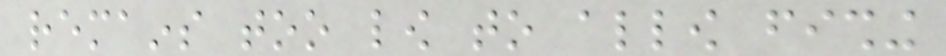remains too low to allow fishing
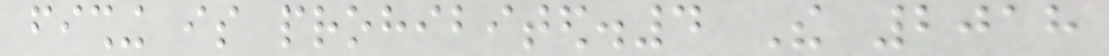fishing is prohibited.4 The 2018
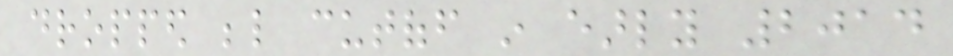dropped below cutoff in early 2014
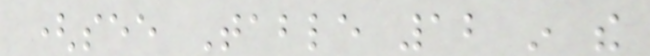(see Table 12 in the
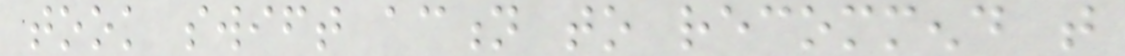took swift action to recommend that
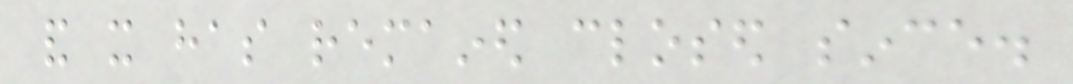and it has remained closed since.
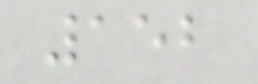152
